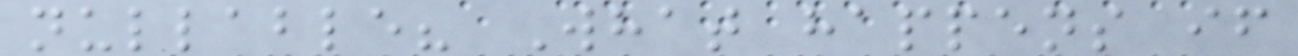nullable? What happens if
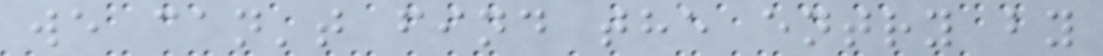we can't find the entry by
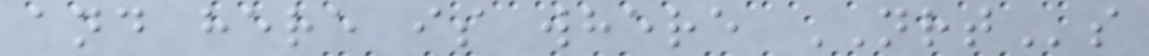and here is where NRTs
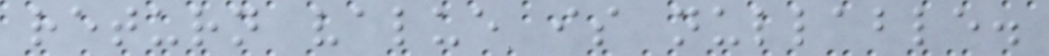return value is nullable.
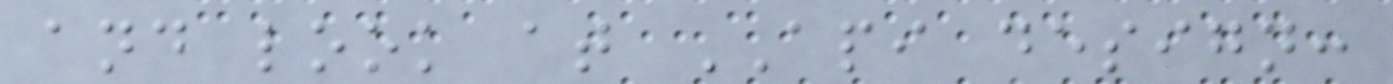and look at API design:
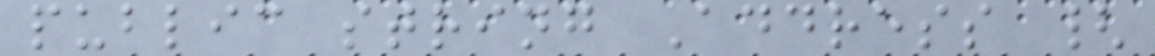public string Address {
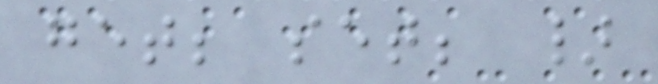get; set; }
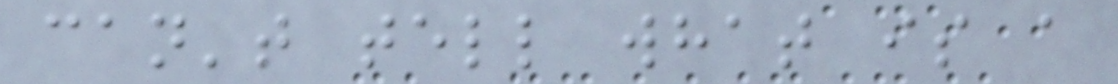can't tell what is a
